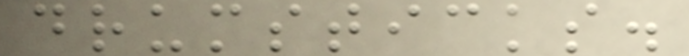drumsticks.
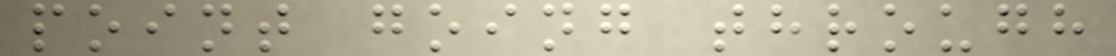point going through
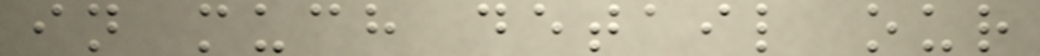in much detail our
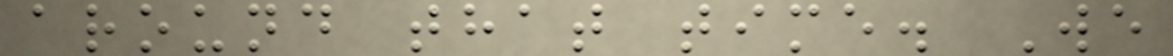around that time. We
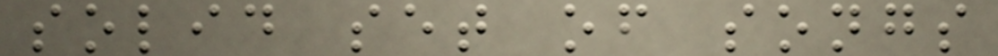solid set of songs
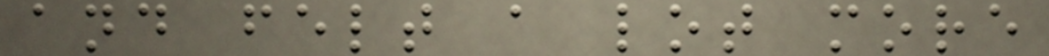and felt a lot more
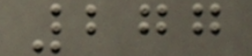277
